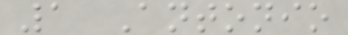1 Antonio
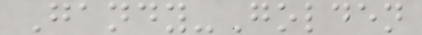Gandy-Golden
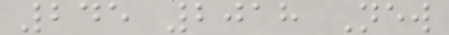245 2018 New
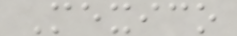Mexico
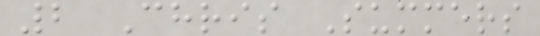2 Chris Summers
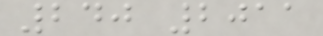240 2011
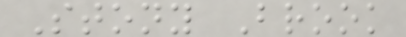Stony Brook
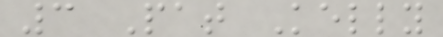3 Pat Kelly
